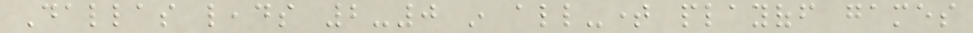Dallas leads 2-0 in all-time playoff games
